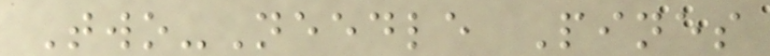Two-Needle Pines
